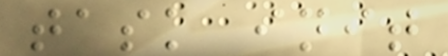task init
